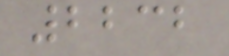2232
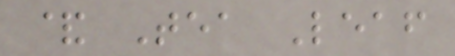& Tea Leaf
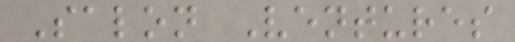Salon Ventures
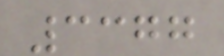3377
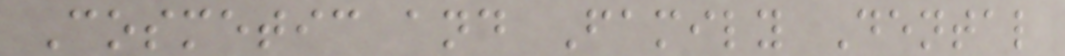Cosmetic and Family Dental
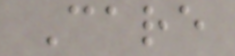Care
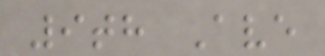9th Ave
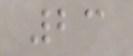23
